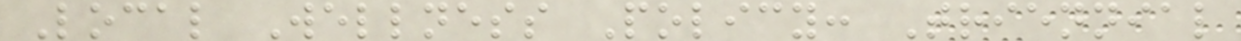Local Wellness Policy: Triennial
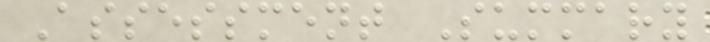Assessment Summary
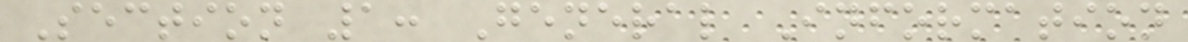Section 1: General Information
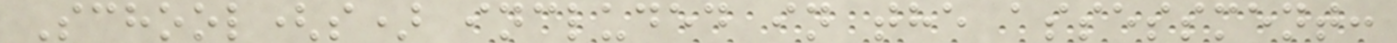School(s) included in the assessment:
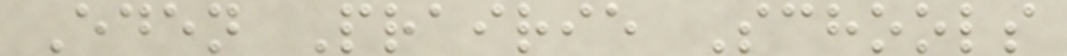Eden Prairie Schools
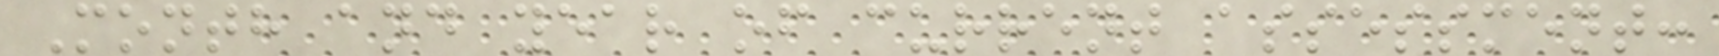Month and year of current assessment:
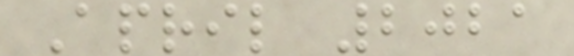April 2021
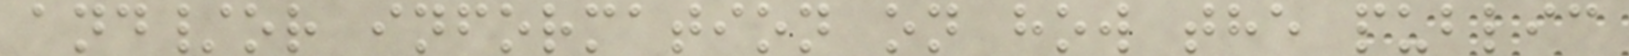and/or information on how the public
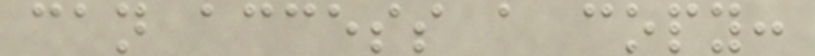can access a copy:
